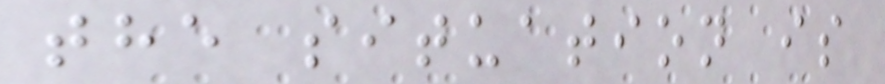the situation is
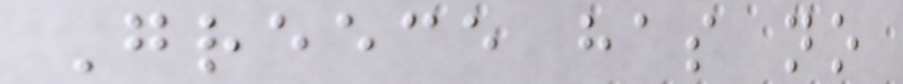Greece has no
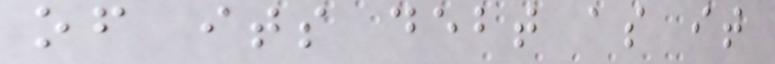of its debt as it
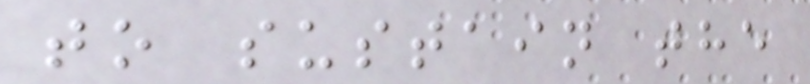to sustain the
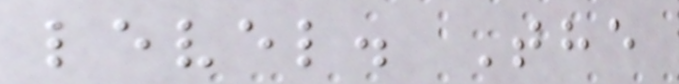level. The
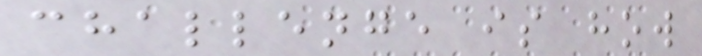challenge is how
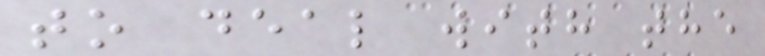to deal with the
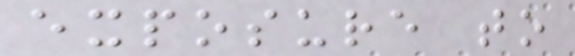exposure to
